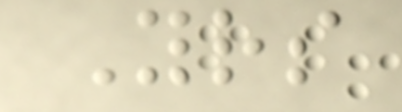Yours
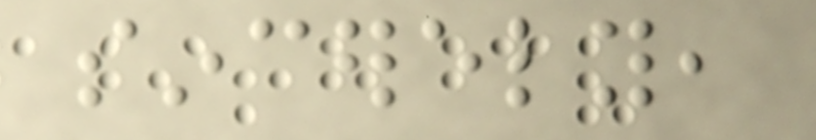sincerely,
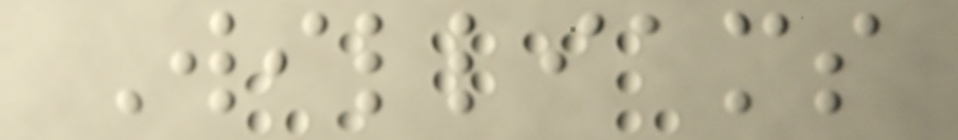Williams
